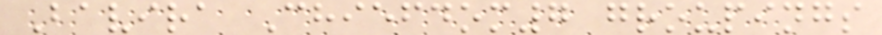Bavira Chiefdom7 groupings
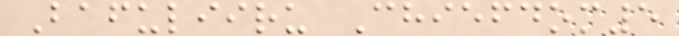Bafuliiru Chiefdom5
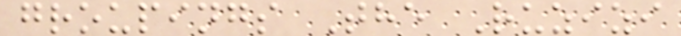groupings The Ruzizi
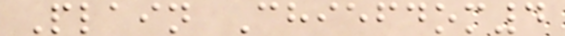Plain Chiefdom4
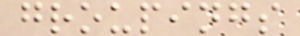groupings
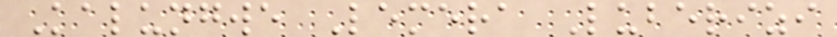Kalungwe Lemera Luberizi
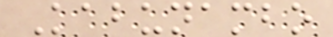Kabunambo
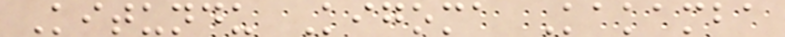Kitundu Kigoma Kakamba
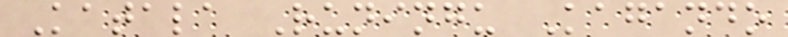Katala Runingu Kagando
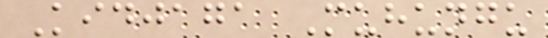Kidjaga Muhungu
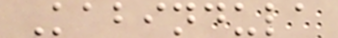Kabindula
